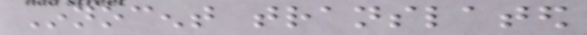Innocent translated
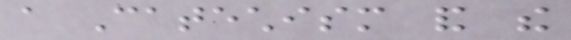a Catechism and the
